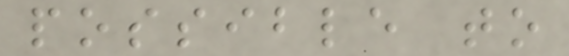possible to
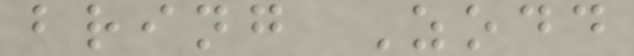bring Zodd
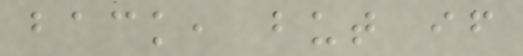back, but if
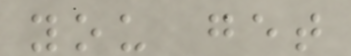you get
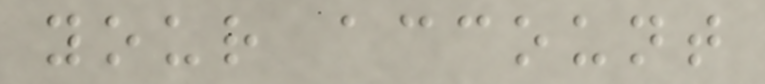your account
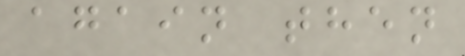again then
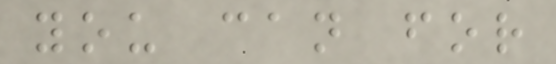you can for
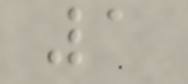1
